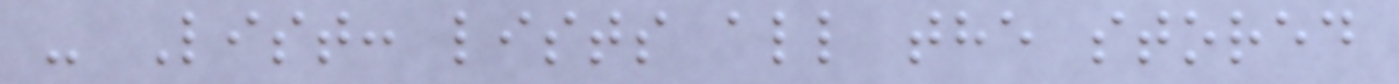- List: lists all the stored
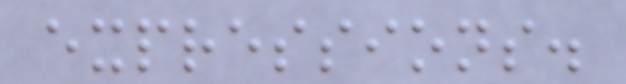expressions.
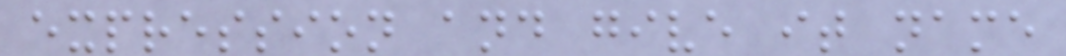expression and give it name
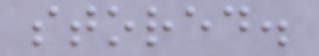stored.
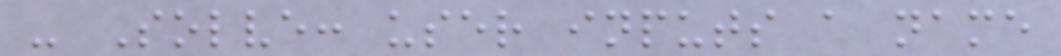- Solve: user inputs a name
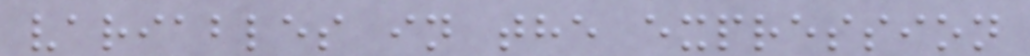variables in the expression
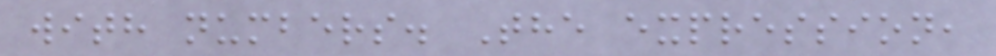with numbers. The expression,
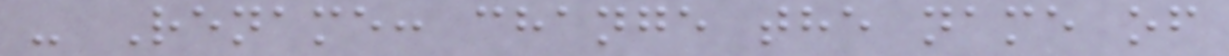- Rename: change the name of
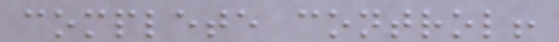complete control!
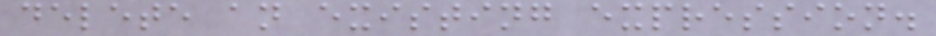delete an existing expression.
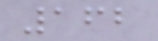162
